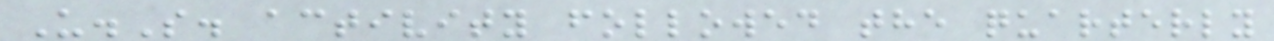U.S. activity followed the quarterly
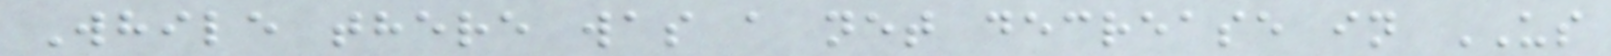While there was a net decrease in US
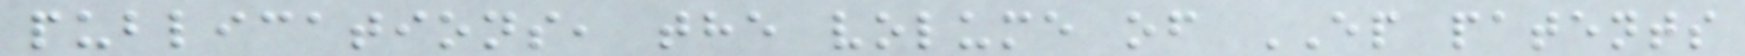publications, the volume of EP patents
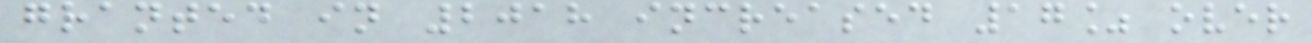granted in 2018 increased 17% over
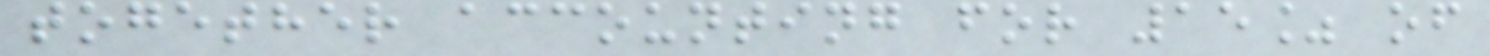together accounting for 15% of
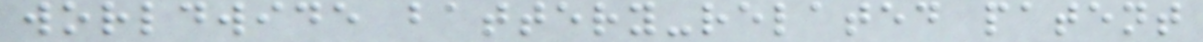worldwide battery-related patent
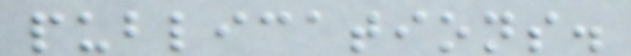publications.
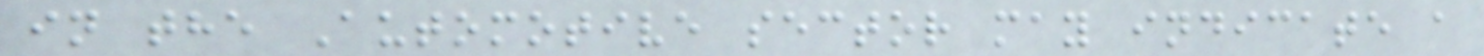in the Automotive sector may indicate a
